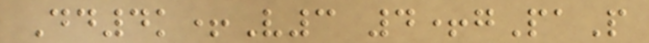Dd4k+V3 4+gPaP
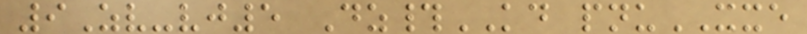9Zv-vj5 Dz#KD pnuXXE
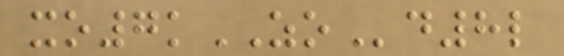xo7kZOd8l
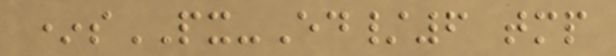*sPX-Ed/6 tmp
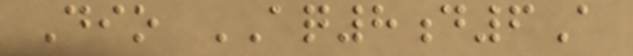Dio AQ8d6A
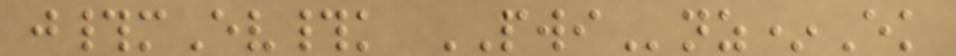j#mEv#k PWInz*Ek
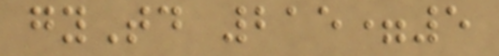gyTd 215=5
